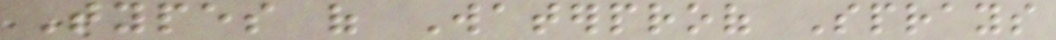Types of Waterproof Sprays
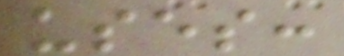uses:
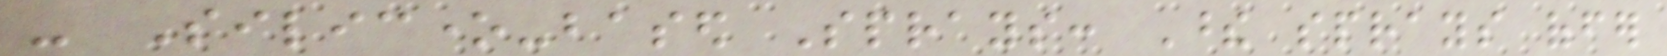- Silicone-based Sprays: These sprays offer
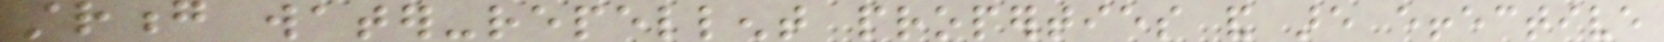strong water-repellent properties and are effective
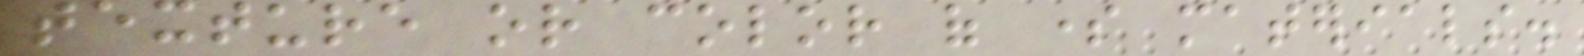texture or color of some materials.
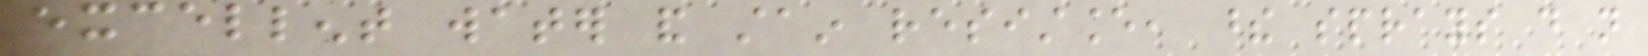excellent water and stain resistance, these sprays do not
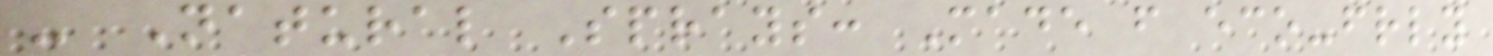- Natural Sprays: Made from eco-friendly
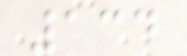134
